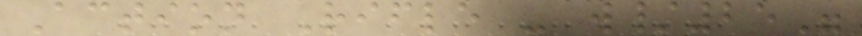Action Rifle - w/25"
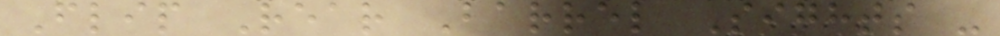Flip Rear Barrel Sights -
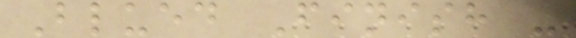Blued Finish -
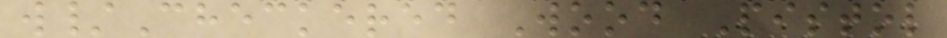w/Checkered Wood Pistol
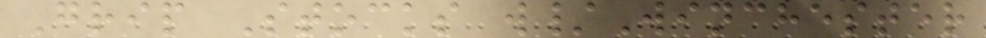Grip Stocks w/Winchester
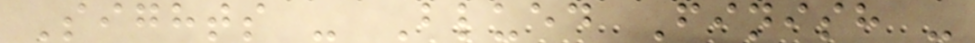Sights - Blued Finish -
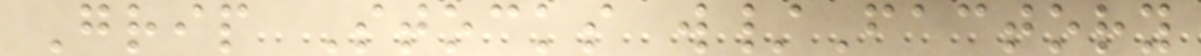Grip Stocks w/Factory
